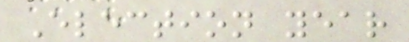Election year
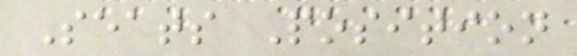Seats Position
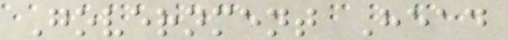Government Head
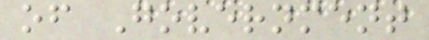of Government
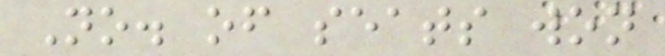No. of seats won
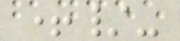+/-
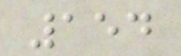154
